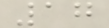17
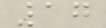17
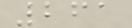261
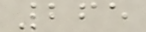265
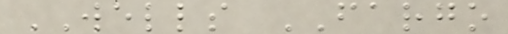WELLS FARGO
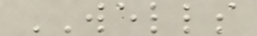WELLS
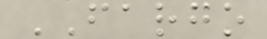FARGO
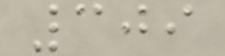309
